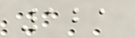121
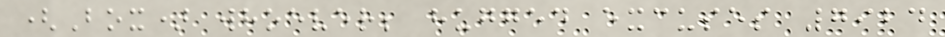(Box) whoever; hugged excuses 7924
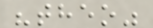"theo"
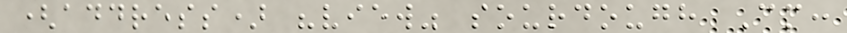(address) "view" sourdough Cm:
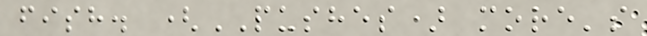fish. (PUSHES) more's
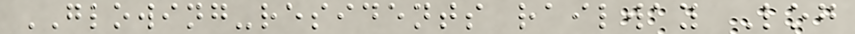GLOWING-residents railway Log
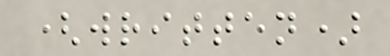(written)
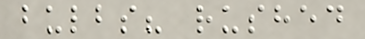bulbs? rushed
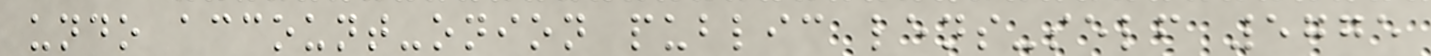undo account-onion public lens-self 5775
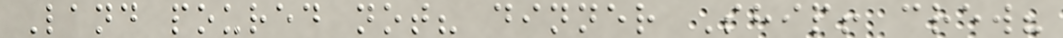Land poured not? dinner Ship! crew?
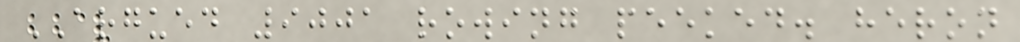ARGUED 9001 rowing peeked. heron
